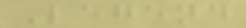Legend
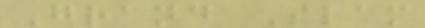Grand Slam
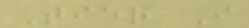Tier I
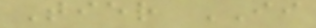Tier II
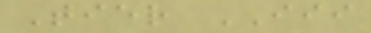Tier III
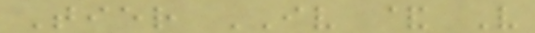Tier IV & V
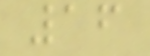16
